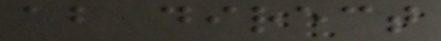about direct
